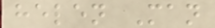helen Man
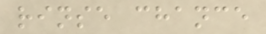rinse chance
